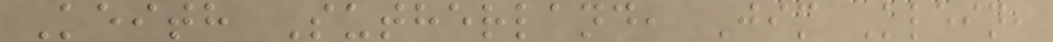Keith Sutherland, Jim Klein,
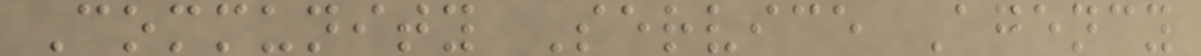Community Service Agency
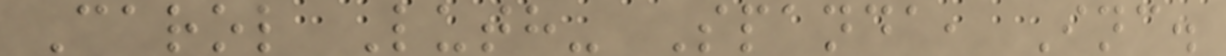Carol Luth- Spanda, Inc.
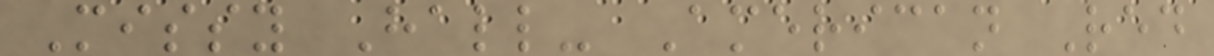Missy Hall- American Red
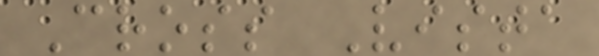Cross Vista
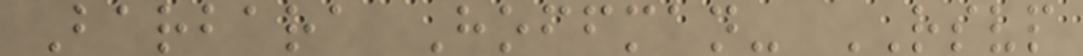Barbara Hoffman- RSVP
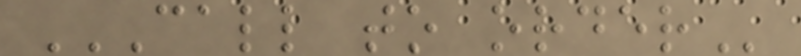CALL TO ORDER
